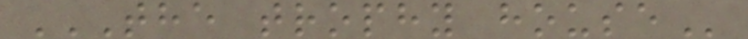THE TROPHY HOUSE
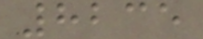8235
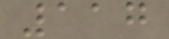117
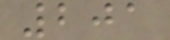201
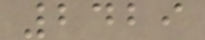2429
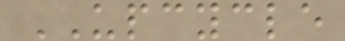UPCYCLE
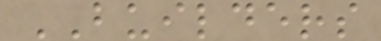BUILDERS
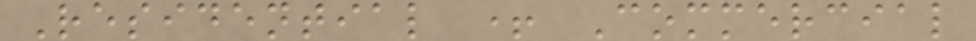Residential + Commercial
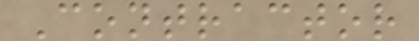Contractor
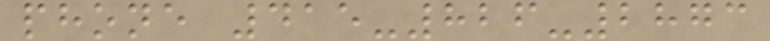phone 415-826-2873
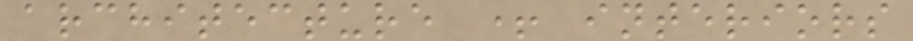architecture + interiors
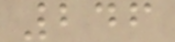246
